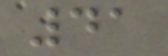41
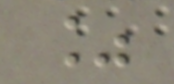%
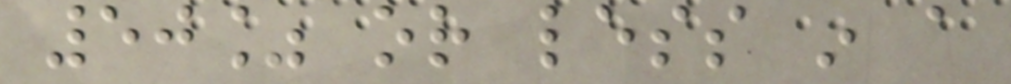50% or less in a
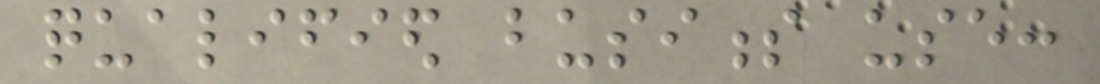qualified business use:
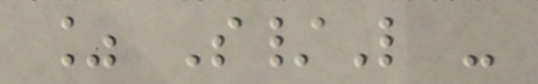% S/L -
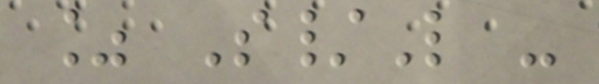% S/L -
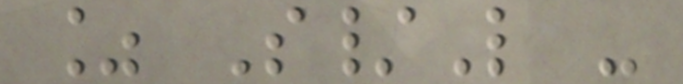% S/L -
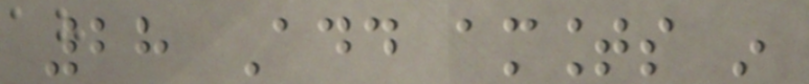28 Add amounts in
